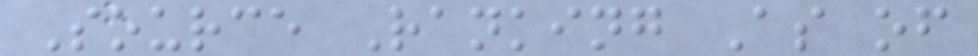Source Ranking As of
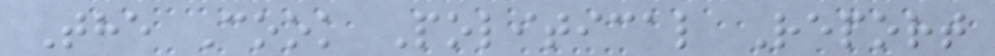The Cook Political Report
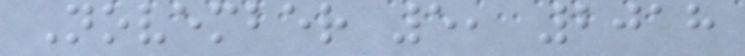November 5, 2018
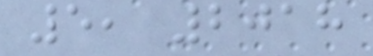5, 2018
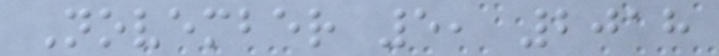November 5, 2018
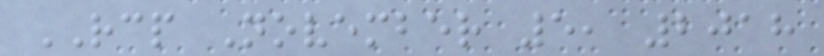RCP November 5, 2018
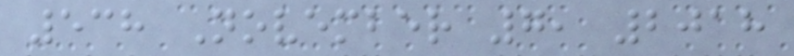538 November 7, 2018
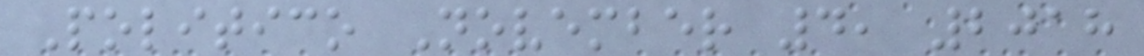Politico November 4, 2018
